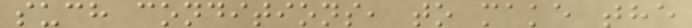such conditions, to make the
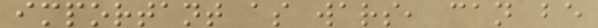important as wars, can be
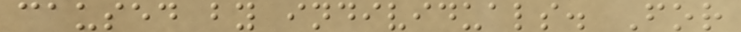caused by individuals. For
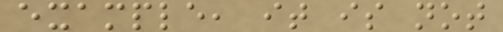example, it is not
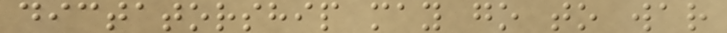dictatorship may go to war
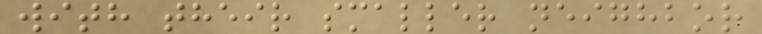with their smaller neighbor
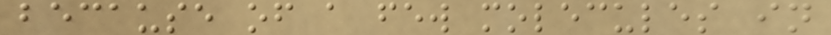because of a few molecules in
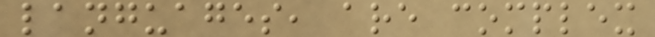languages, are complex
